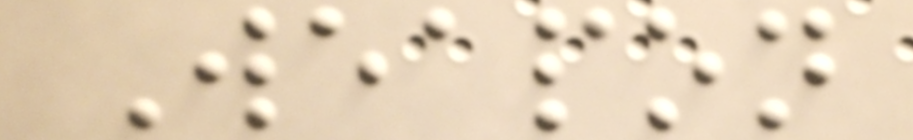Weapon
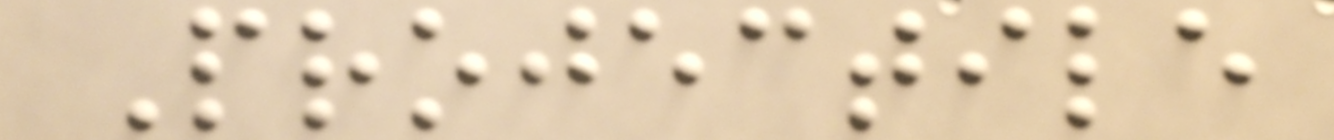Projectile
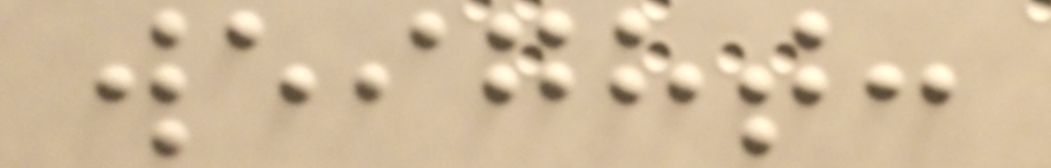weight:
